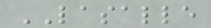LASALLE
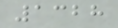1328
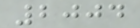2004
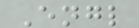Engl
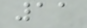11
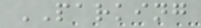PARKING
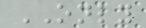ONLY
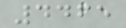4465
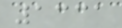1331
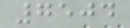7504
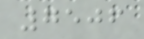7506
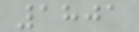1801
